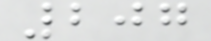207
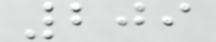209
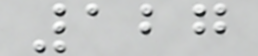127
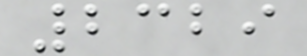2329
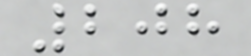208
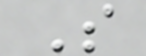S
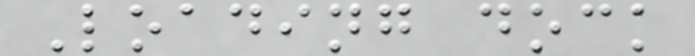Loading dock
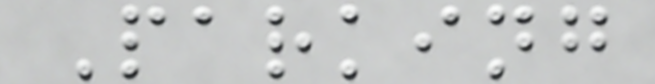Parking
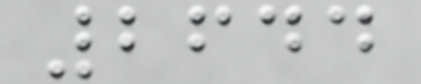2644
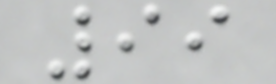99
